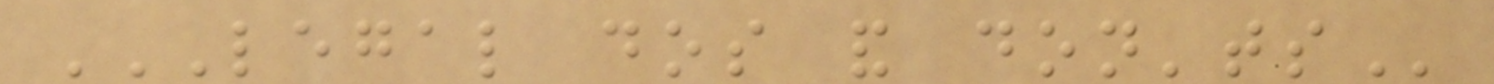LEGAL DOS AND DON'TS
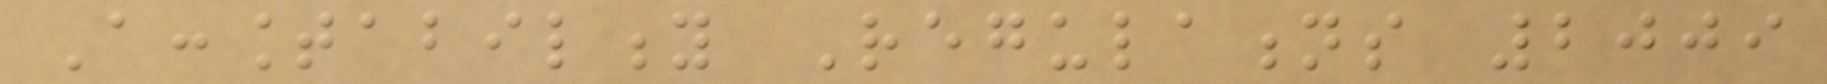Accountability Regulations 2009
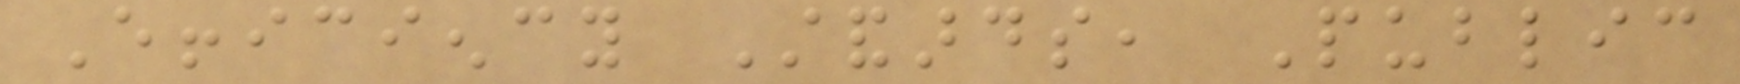Efficiency Standards, Public
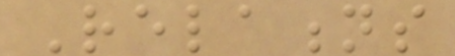Relations
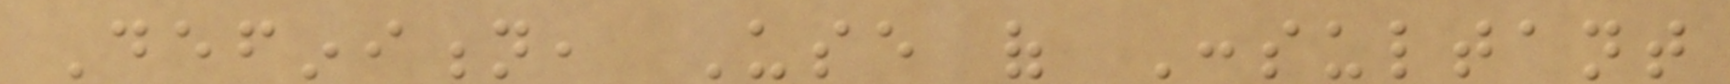Definition, Use of Consultant
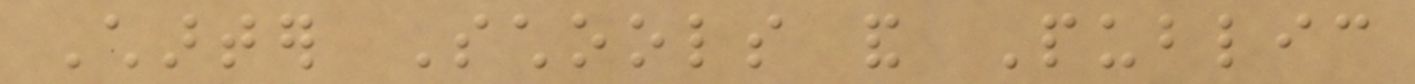Charter Schools and Public
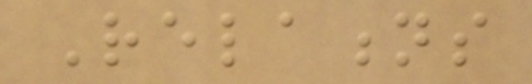Relations
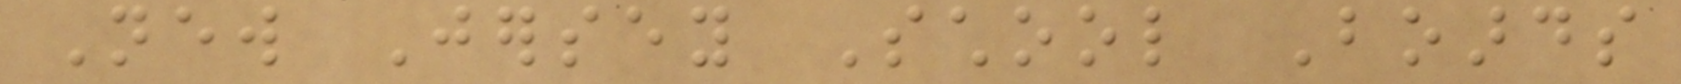New Jersey School Boards
